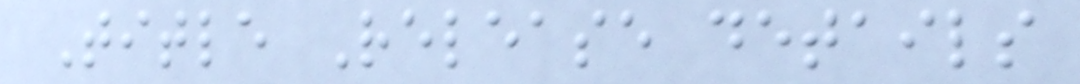Title Release details
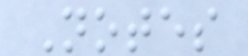Notes
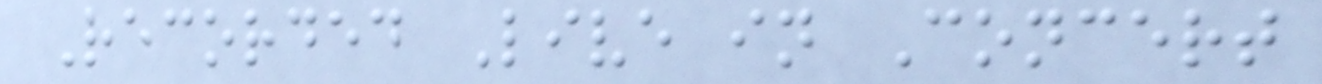Recorded Live in Concert
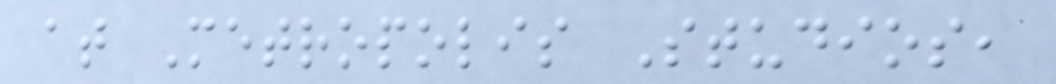at Metropolis Studios,
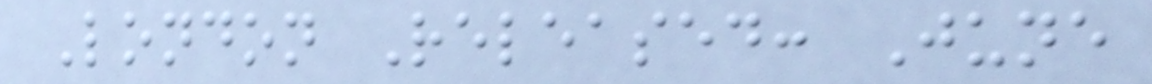London Released: June
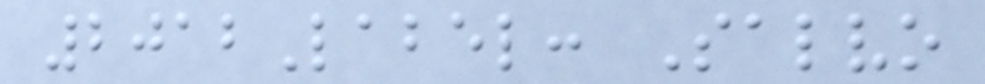2012Label: Salvo
